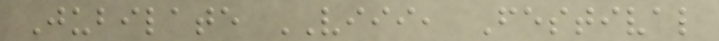Jubilate VIII, Festival
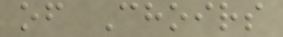of Choirs
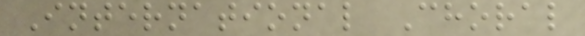International Choral
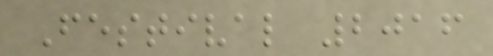Festival 2016
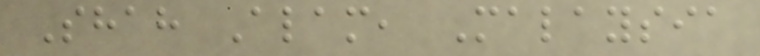Shah Alam, Malaysia
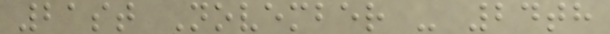21st November - 24th
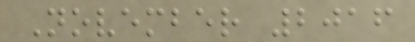November 2016
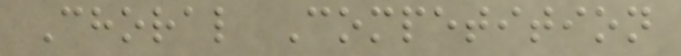Choral Competition
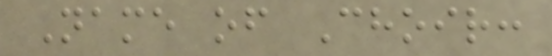Name of Choir:
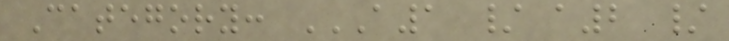Category: A1 / A2 /
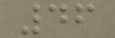46
